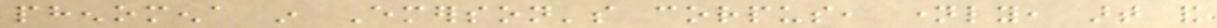phenomena in Emerson's corpus, namely, art and
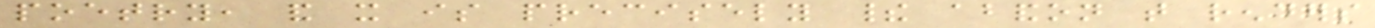poetry, and it is precisely their abandon that renders
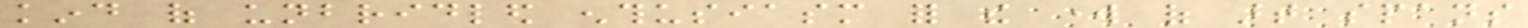kind of unbridled enthusiasm for the work of art spans
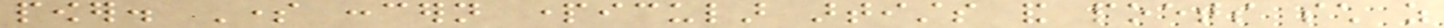power. Some concern particular artists and poets such as
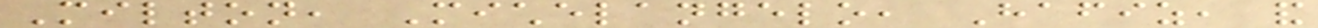Milton, Michelangelo, Hafiz, and
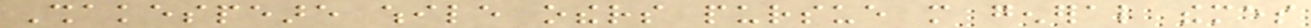Shakespeare while others pursue more general themes
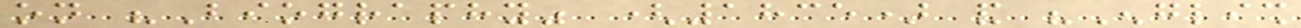on "Biography" (1835) and "English
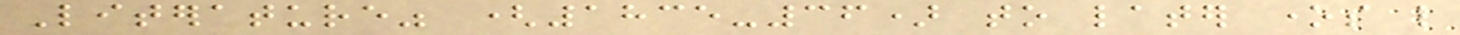Literature" (1835-36) to later ones like
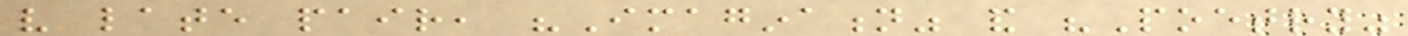very late pair, "Imagination" and "Poetry"
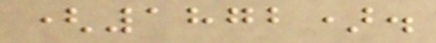(1872).
